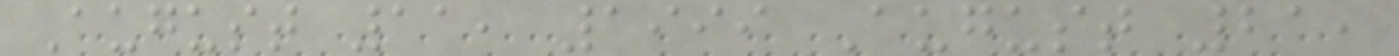August 11, 1999 August 21,
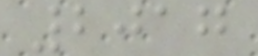2017
